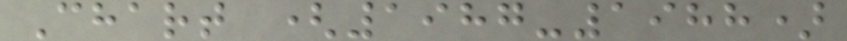Chart (1987-1988)
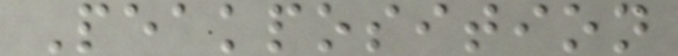Peakposition
